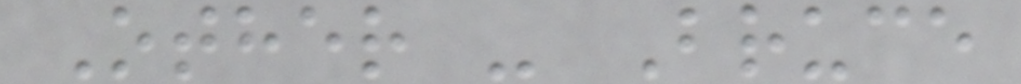Other - Bruce
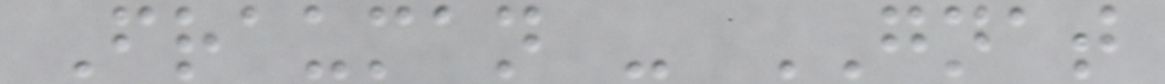Frauman - GNAT
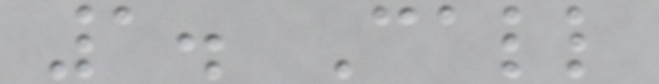1. Call
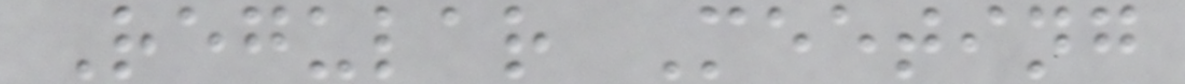Regular Meeting
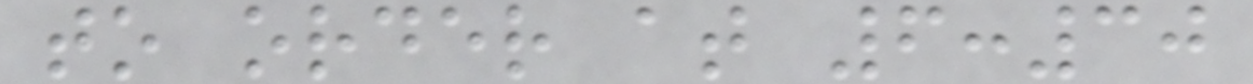to order at 6:30
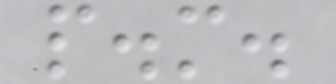p.m.
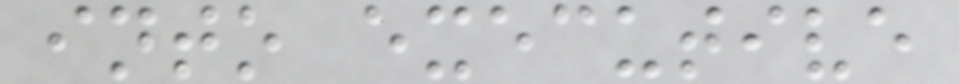into executive
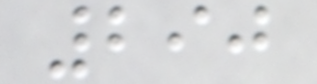290
